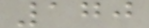170
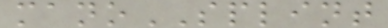manoSPLINT
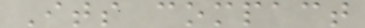Its compact
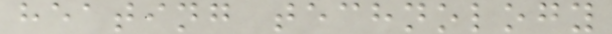heating technology
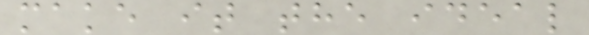make it the ideal
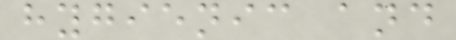hygienic and
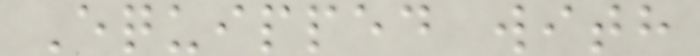Equipped with
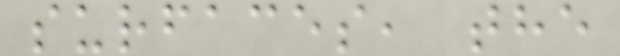surfaces, the
